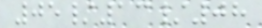05/13/08
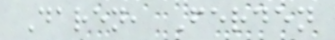Daren, Ferden
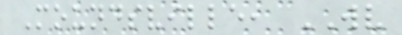Moundsville, WV
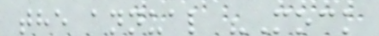the annual "Mock
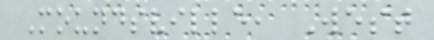Moundsville, West
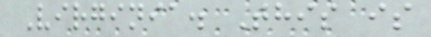Virginia. This is
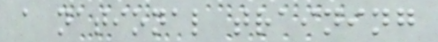a national training
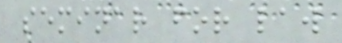seminar for law
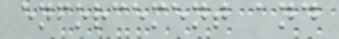enforcement and
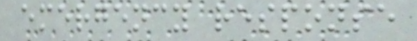emergency response
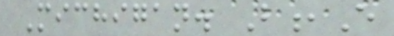Michigan. B,E
